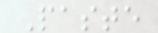Paste
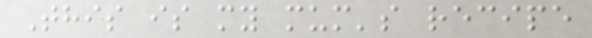This is my mum's recipe
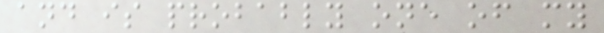and is probably one of my
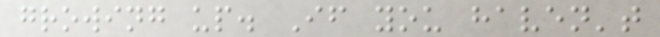growing up. If you haven't
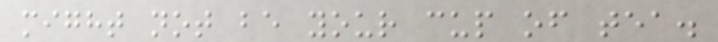might not be your cup of tea.
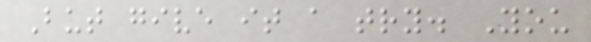But give it a try. You
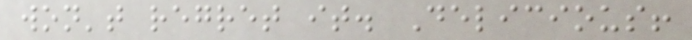won't regret it. Delicious!
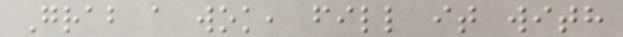Grab a wok, fill it with
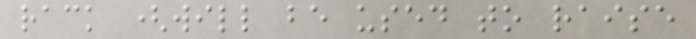rack (will be used to raise
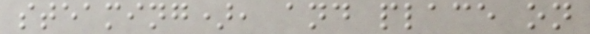steaming), and place on
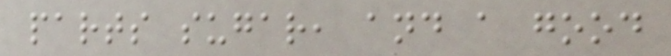parts sugar, and a good
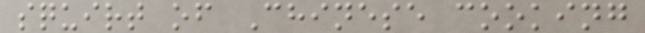squirt of Chinese cooking
